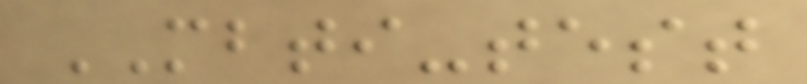MBTI-test
